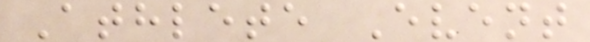Athlete Event
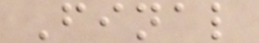Final
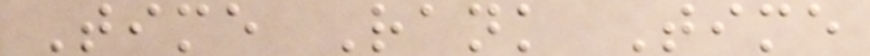Time Rank Time
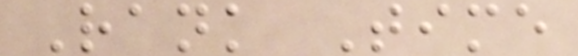Rank Time
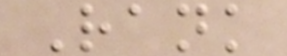Rank
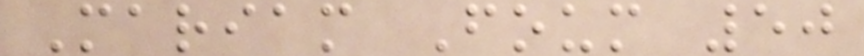Mariam Foum 50
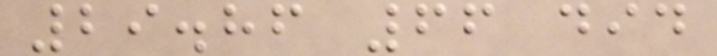29.86 66 did
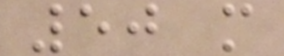50 m
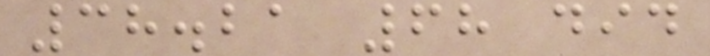38.21 68 did
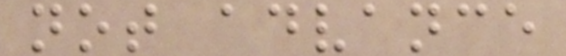not advance
